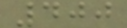400
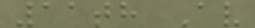11th Av
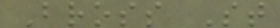Bross St
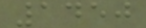1450
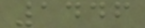1446
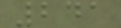241
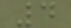4
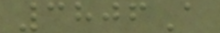3806A
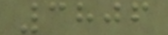3806
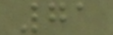71
